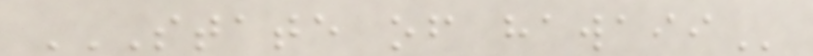STATE OF HAWAII
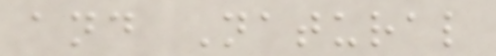and Natural
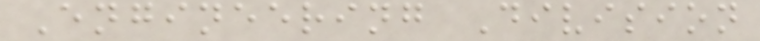Engineering Division
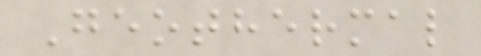Geothermal
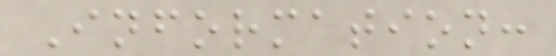Information:
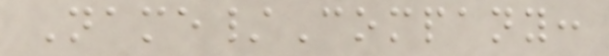Name/Company:
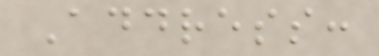Address:
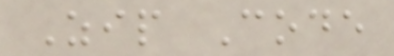Zip Code
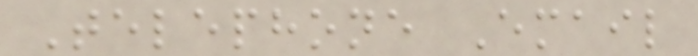Telephone Email
